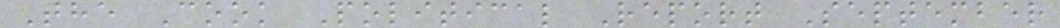The Cook Political Report September
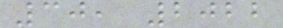30, 2022
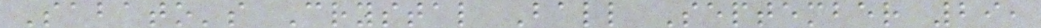Sabato's Crystal Ball September 29,
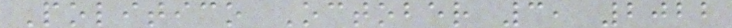Politico October 3, 2022
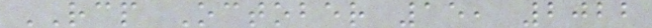RCP October 15, 2022
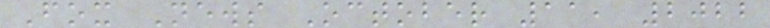Fox News October 11, 2022
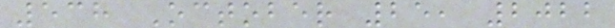538 October 25, 2022
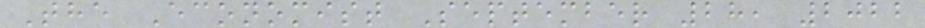The Economist September 28, 2022
